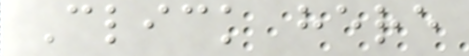Click here
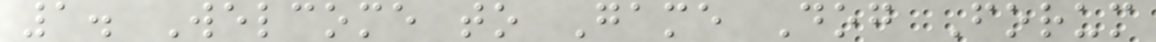1. Welcome to Game Dog Forum
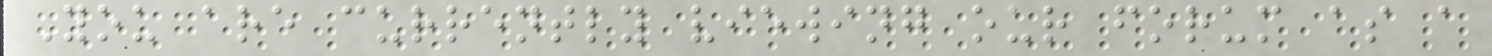You are currently viewing our forum as a
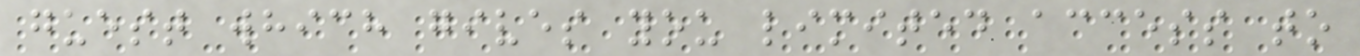guest which gives you limited access to
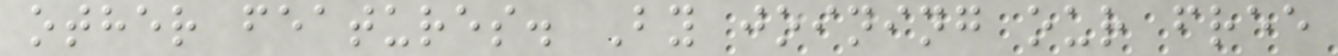other features. By joining our free
